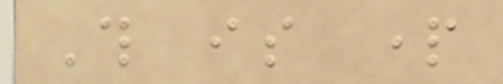This is part
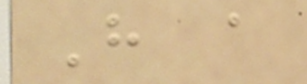Have a
